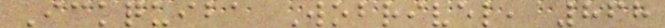Ickquiba Wobrivel, 868
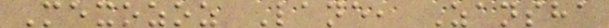Mexozoz Lane, Zansha
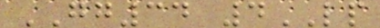GG34 4LP
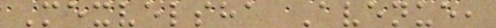Mexvelsha Avenue,
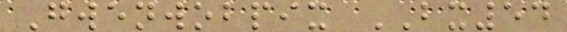Gwenwobpix BX54
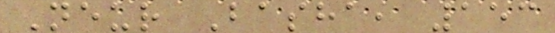Neur Basha, 153
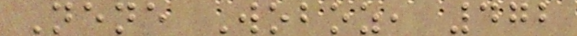Nene Woboz, 472
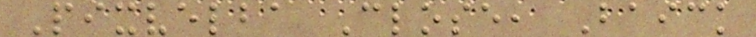Pixvelba Close, Baick
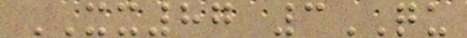XX87 3QU
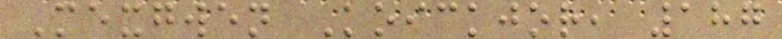Mexgwen Koickjor, 187
